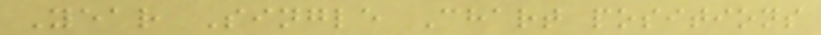Year Single Chart positions
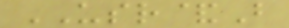USR&B
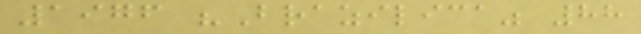1976 "Brazilica" 88
